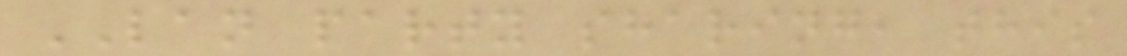LAN party sharing, this
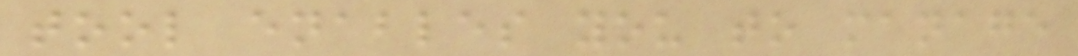tool enables you to manage
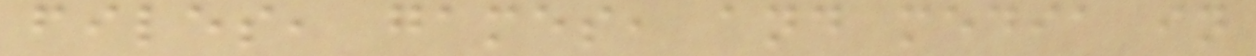files, games, and media in
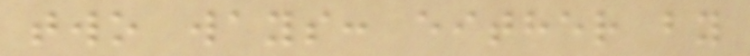two ways: either by
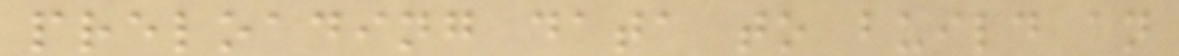preloading data to build an
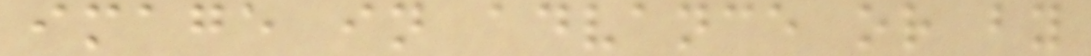image in advance or by
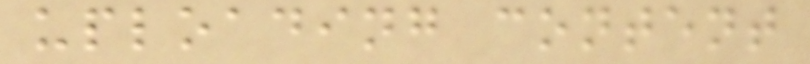uploading content
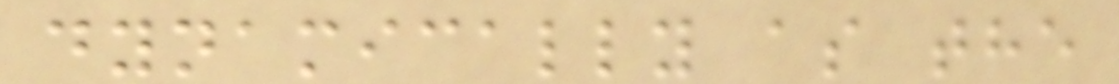dynamically as the
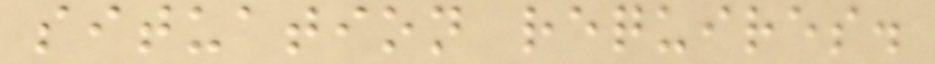situation requires.
